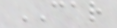CAR
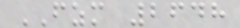FZM 2648
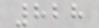828
